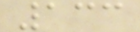133
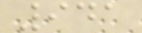941
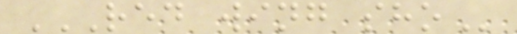RED WING SHO
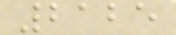2125
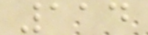114
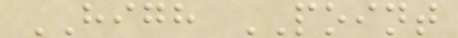HIGH POINT
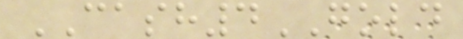CASH4GOLD
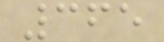365
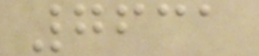7631
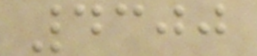4300
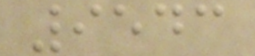9543
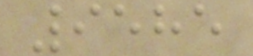9585
